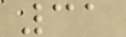31
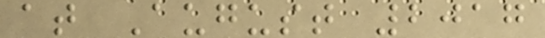at August 2017
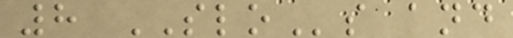8 SLOs and
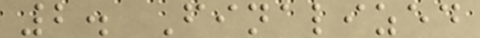2. Finalized
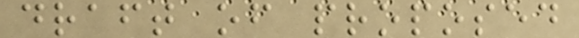draft of proposed
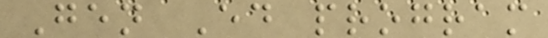Gen Ed program
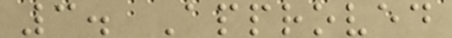3. Approved
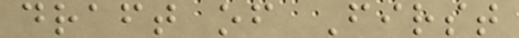draft of First
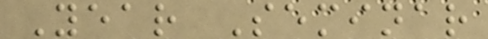Year Seminar
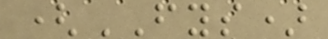(FYS)
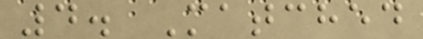4. Matched
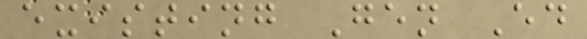existing Gen Ed
